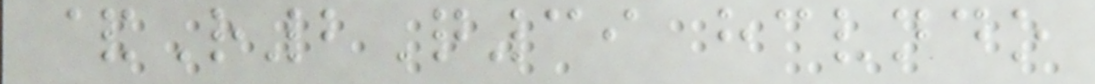&R2Q39 hcvndo
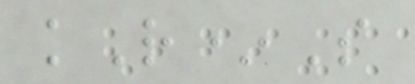kR*S
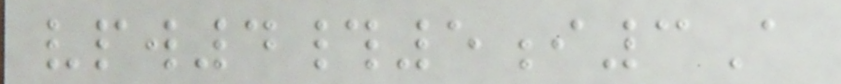vpw4#5i3A
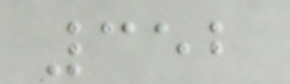352
